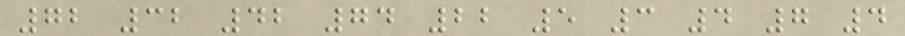72 32 42 74 22 5 3 4 7 4
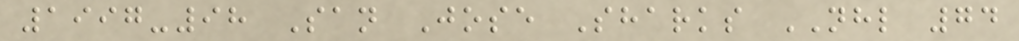1997-98 San Jose Sharks NHL 74
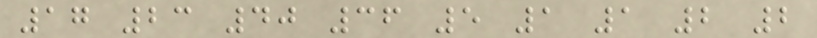17 23 40 36 5 1 1 2 2
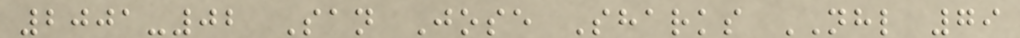2001-02 San Jose Sharks NHL 79
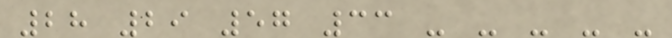28 29 57 33 - - - - -
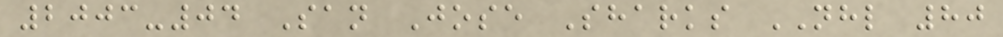2003-04 San Jose Sharks NHL 80
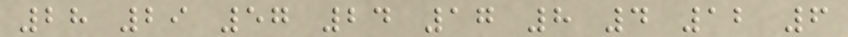28 29 57 24 17 8 4 12 6
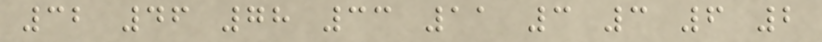32 46 78 33 11 3 3 6 2
